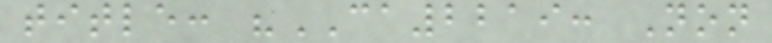title: "CA2219: Non
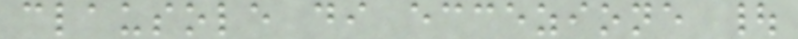clausole di eccezione |
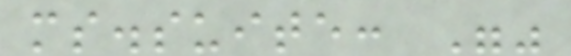ms.suite: ""
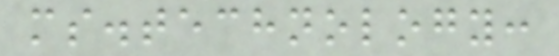ms.technology:
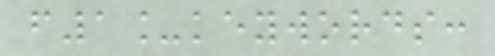f1_keywords:
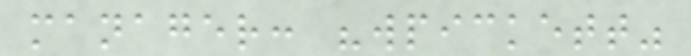manager: "wpickett"
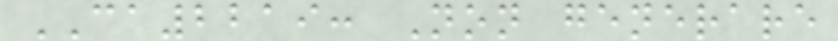CA2219: Non generare
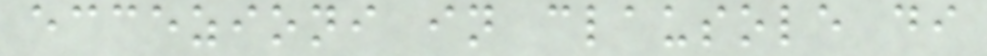eccezioni in clausole di
